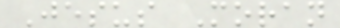Jesus Moran
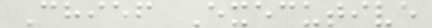Chief Executive
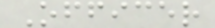Officer
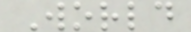World
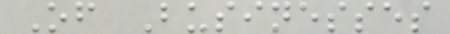Of Businesses
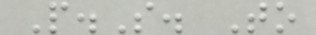P.S. To
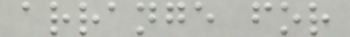arrange for
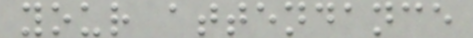your attendance
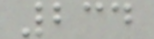234
